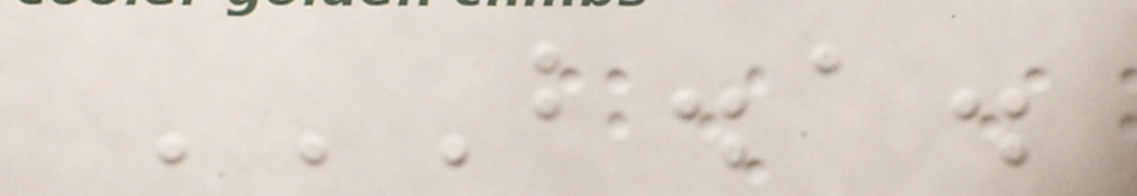B.A.
